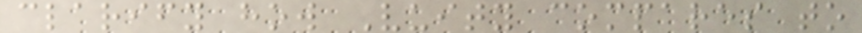clarify how Vuity compares to
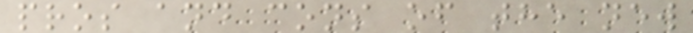pros and cons of the new
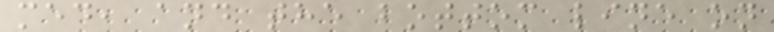med, and the bottom line on
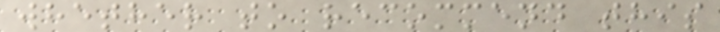whether to recommend this
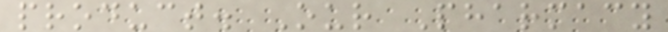product. Our Pharmacy
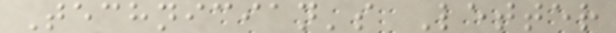Technician's Letter
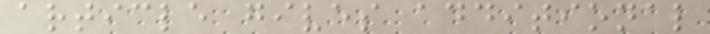article gives additional
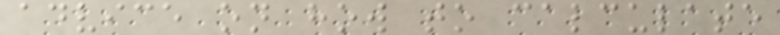advice on how to calculate
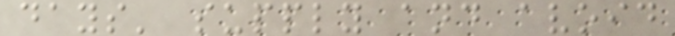days' supply and avoid
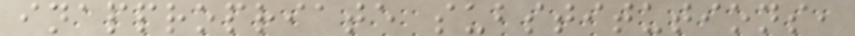inappropriate substitutions,
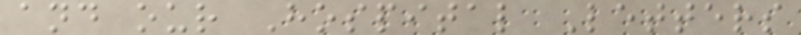and our Hospital Letters
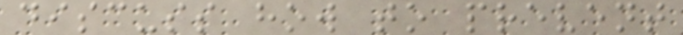discuss how to prevent
